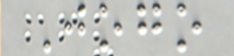Jogo
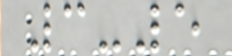3-5
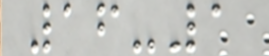16-1
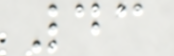43
